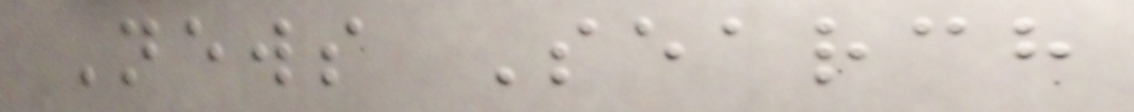News Search
